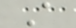A
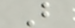B
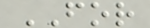FOR
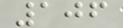106
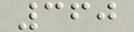360
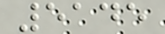5145
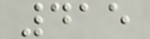415
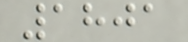1801
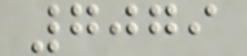7079
